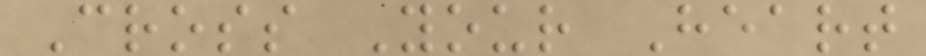Cross Your Heart
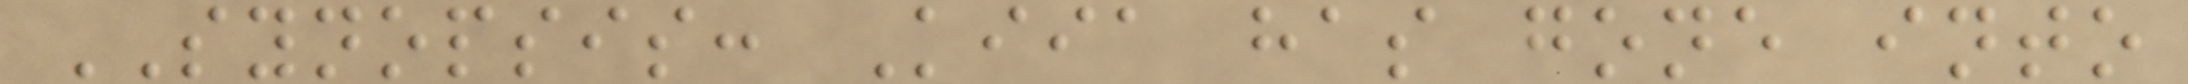SYNOPSIS: Kiia has gone into
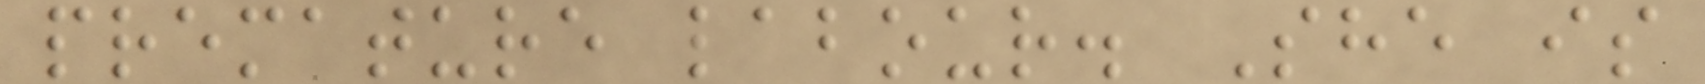premature labour. She is
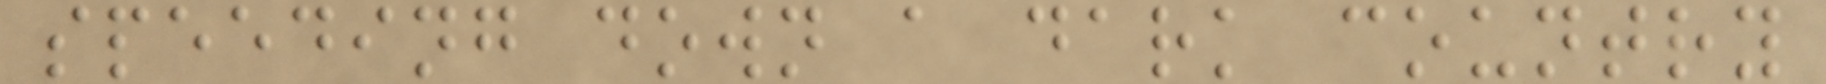speeding down a dark country
